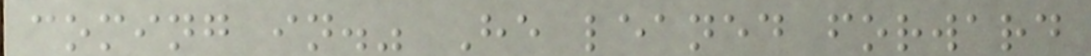coming in." He leaned forward
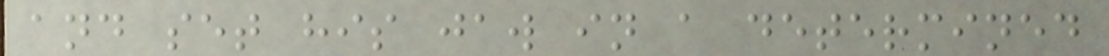and set his jaw in a determined
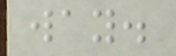way.
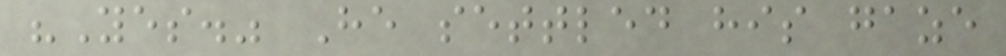"Yes." He settled his gaze
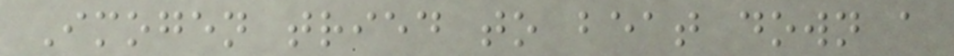Imogen tried to beat down a
